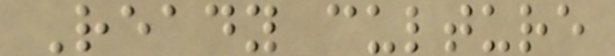Ready culture
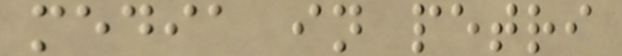media in petri
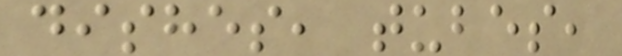dishes, tubes,
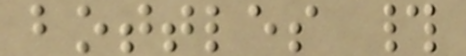bottles #
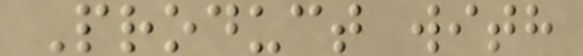Product with
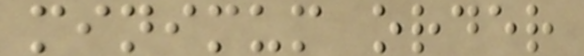minimum order
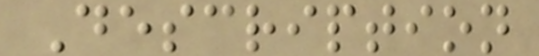Description
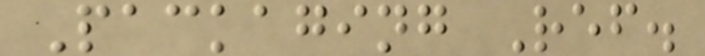Packaging Ref.
